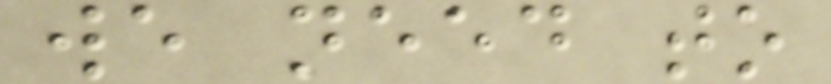we need to
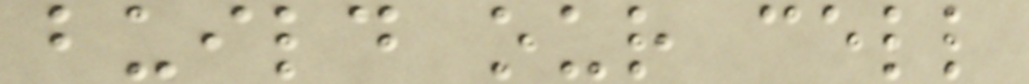build our cell
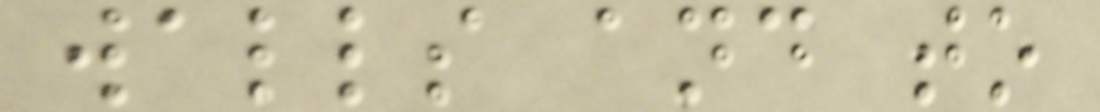walls and to
